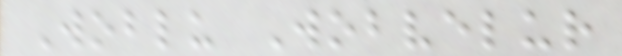Woblu Wobvelur
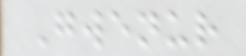Gwenur
